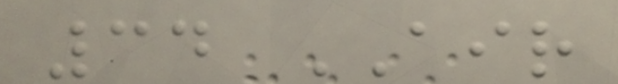34 AIR
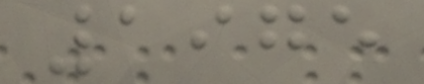1975
